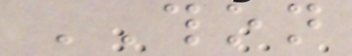THON
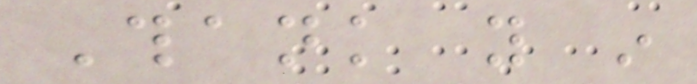Thank you in
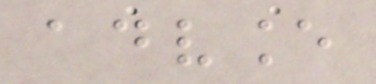advance
